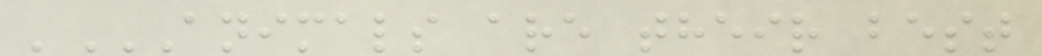'ANIMALS ARE THEIR BEST
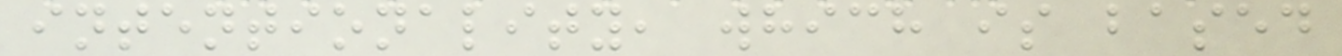intentionality, which is based
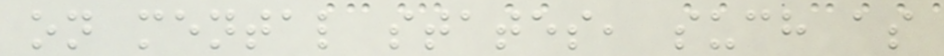on mental states, such as
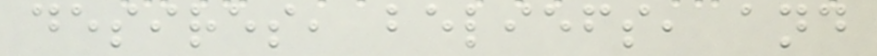desires, beliefs, and
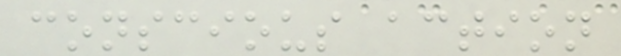conscious action
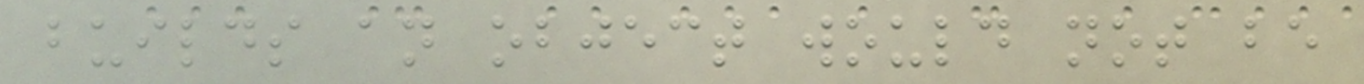builds an object would not be
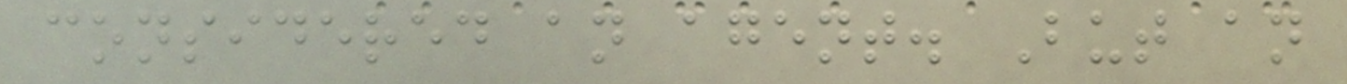considered an agent. But an
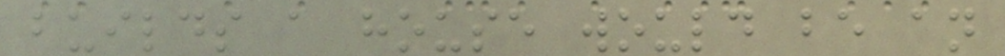builds a house would be an
